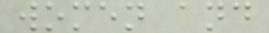women and
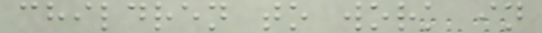children to work in
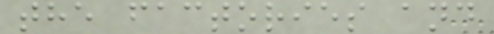the factories and
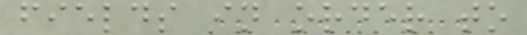fields in order to
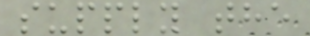supply the
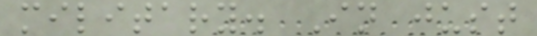military. In just
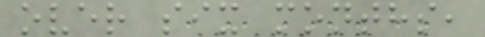over six months,
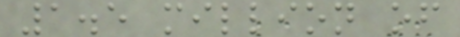1.5 million of
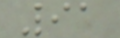91
